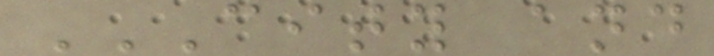CITY AND
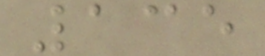135
